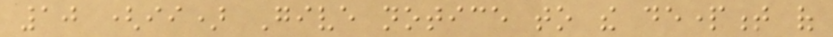10 (ii) Give notice to the department of
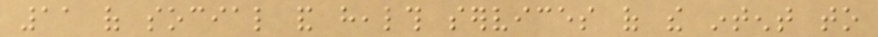11 of social and health services of the intent to
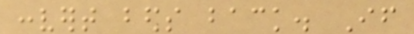convert beds back. If
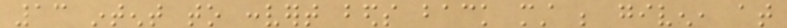13 intent to convert beds back must be given, at
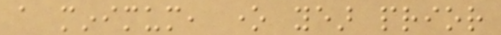a minimum, one year prior
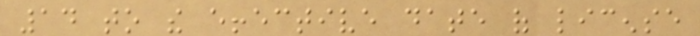14 to the effective date of license
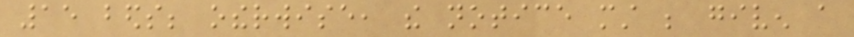15 beds; otherwise, the notice must be given a
